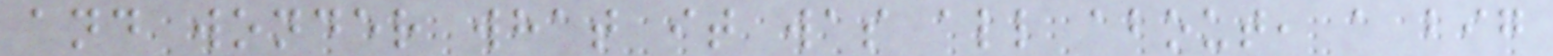and wonder what it was all about, a big
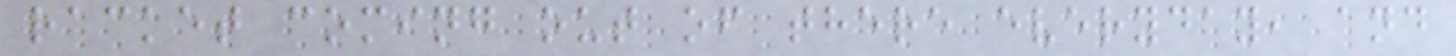racket coming out of there everyday, and
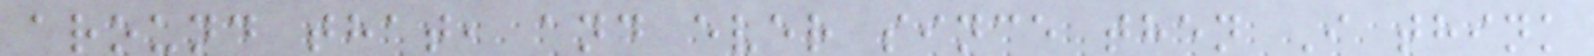around that, and ever since then I think
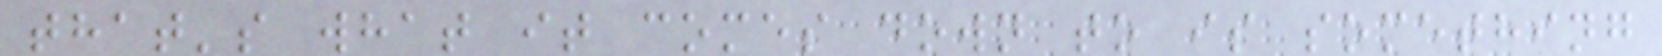that's what it comes down to is something
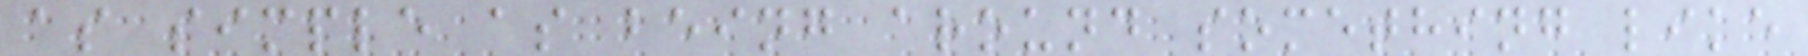as simple as being around something like
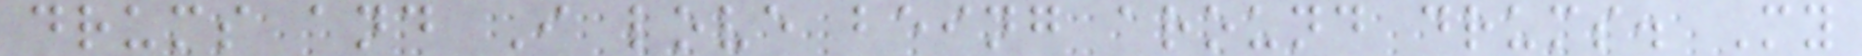drums and I love being around drums. My
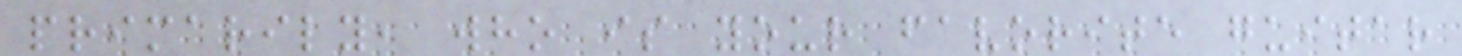primarily, who is your favorite guitar
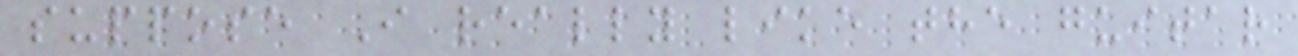suppose I really like the guitar
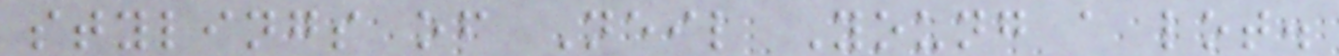stylings of Neil Young a lot.
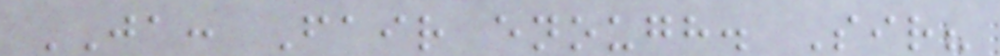JA: Fair enough. Sir?
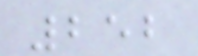252
